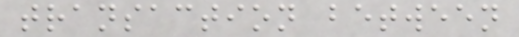transaction between
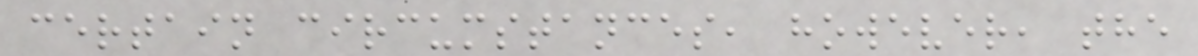certain circumstances, however, the
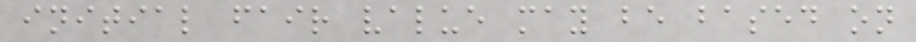initial fair value may be based on
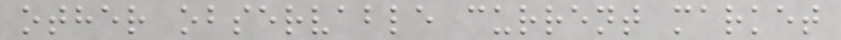other observable current market
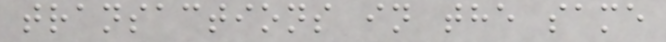transactions in the same
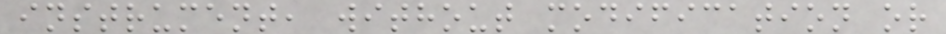instrument, without modification or
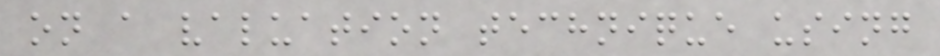on a valuation technique using
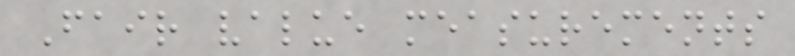Fair value measurements
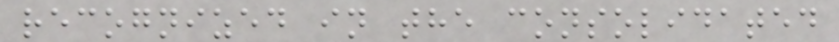recognized in the consolidated
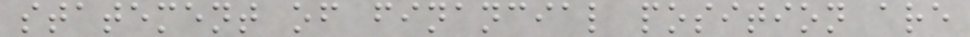statement of financial position are
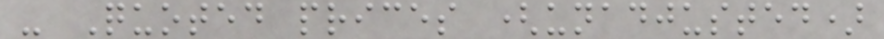- Quoted prices (unadjusted)
